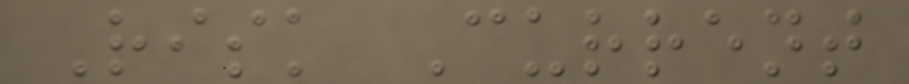Risk Current
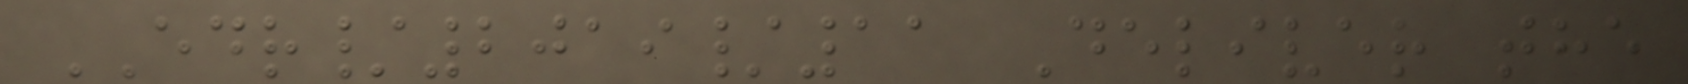EDR/2019/11 Deliver the
